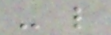- l
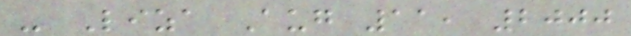- Liza Aug 11, 2000
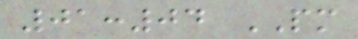01:04 PM
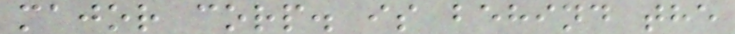major corp. is behind the
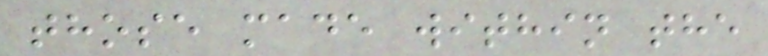those made within the
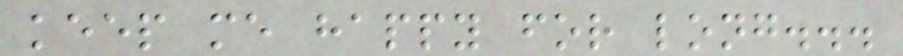keep me happy for long...
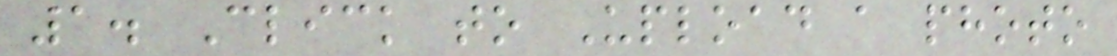1. Click to Upload a photo
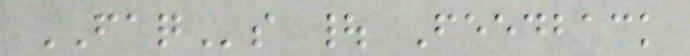FAQs | Feedback
